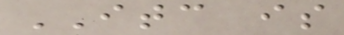ITC is
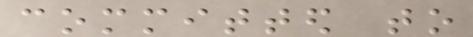committed to
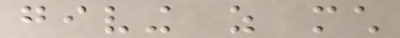giving as much
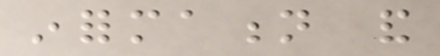information and
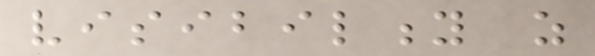visibility as
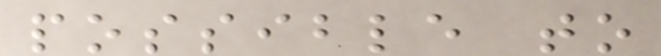possible to
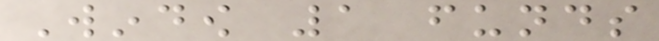Window 1 funds
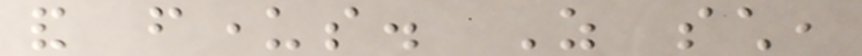and funders. As such,
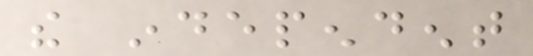the independent
